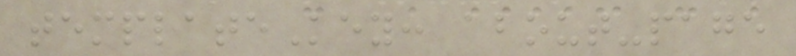templateKey: about-page
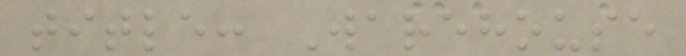title: Warehouse
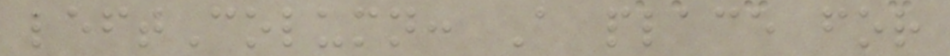leftColumn: A place for
